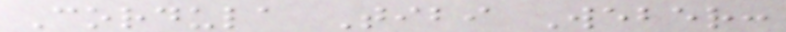Cordula Tibi Weber:
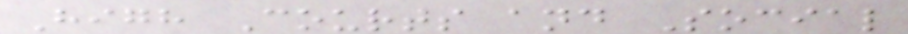High Courts and Social
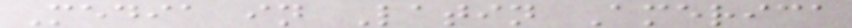Media in Latin America
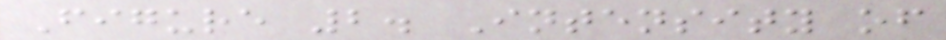Figure 2. Intensity of
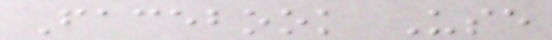Facebook Use
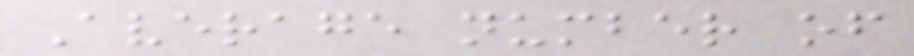Average number of
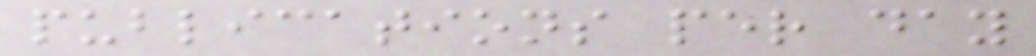publications per day
